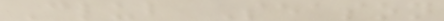Club Season
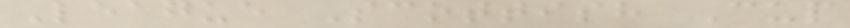League Scottish Cup
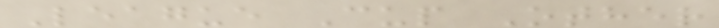League Cup Other
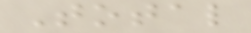Total
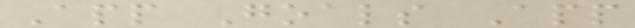App Goals App
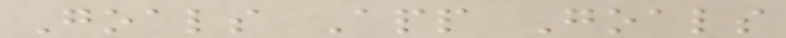Goals App Goals
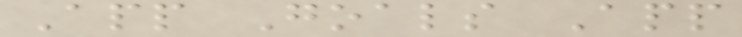App Goals App
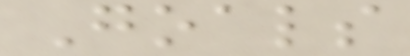Goals
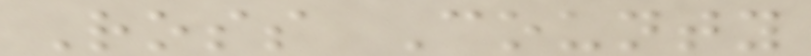Ross County
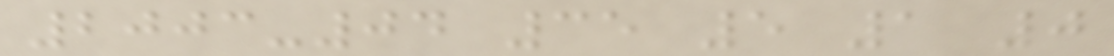2003-04 35 5 1 0
